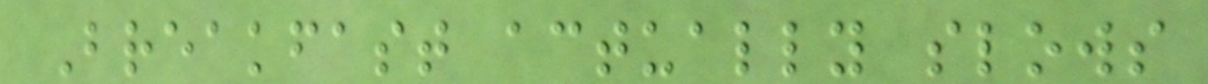Breakfast actually slows
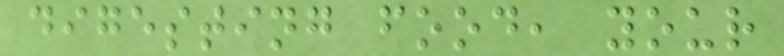digesting food, your
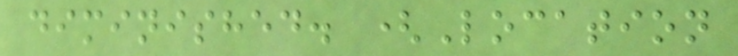diminished. (Location
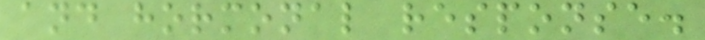and hormonal response.
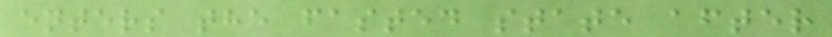enters the fasted state after
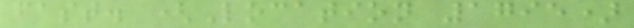fast. (Location 1795)
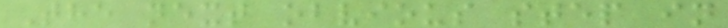The next obvious step in
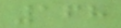168
